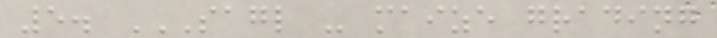5. SAGL - MAIZE GRADING
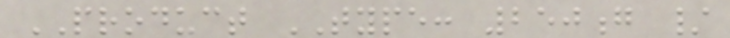PRODUCT TYPE: 250g /
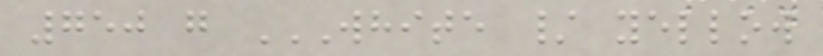750 g WHITE / YELLOW
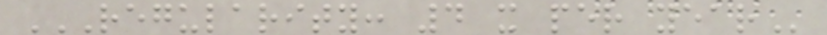REGULARITY: 4 X PER YEAR
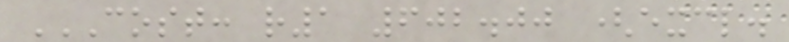COST: R1 602.00 (EXCL.
